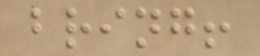bring!
